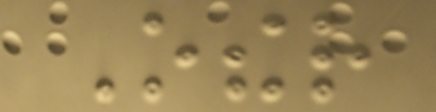Other
